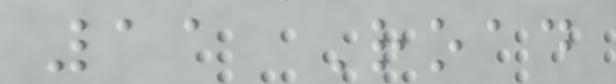11 Road
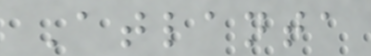Atlanta
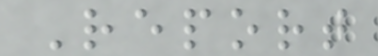Report
